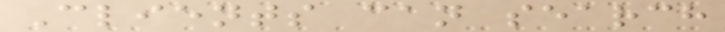Clients can search
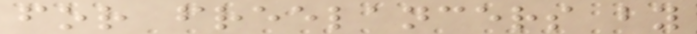for freelancers by
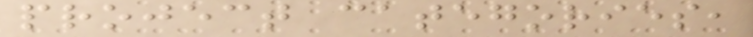project categories,
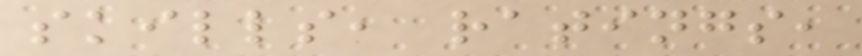skills, ratings,
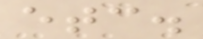etc.
